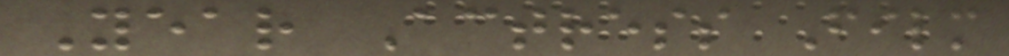Year Actress Film
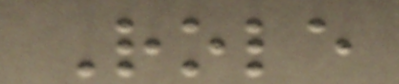Role
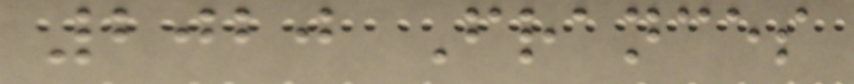2020 Frances
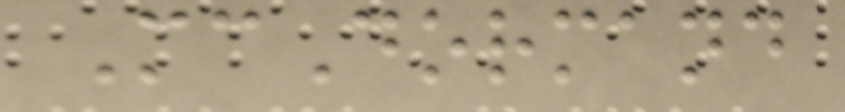McDormand
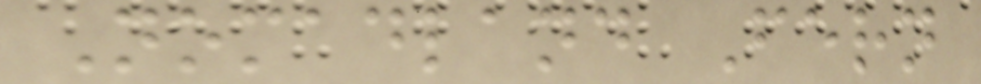Nomadland Fern
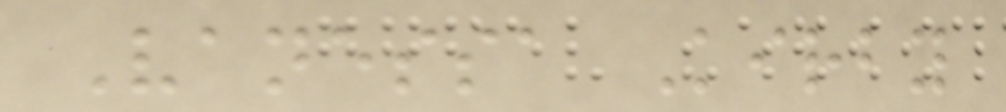Vanessa Kirby
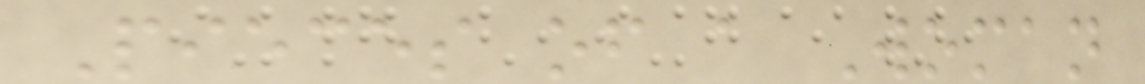Pieces of a Woman
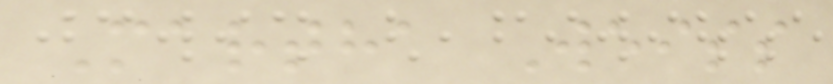Martha Weiss
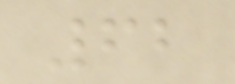62
